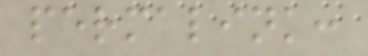permalink:
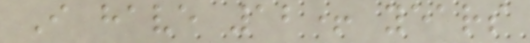I have 12+ years
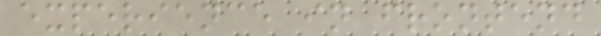experience in frontend
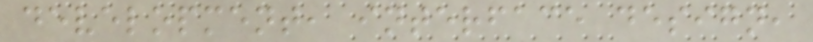development, interface design,
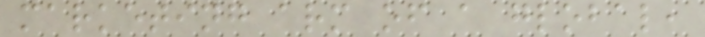marketing arm of a global,
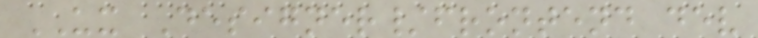UX Designer/frontend dev
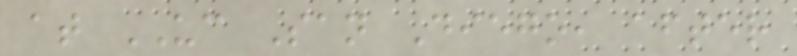at UC San Diego, after
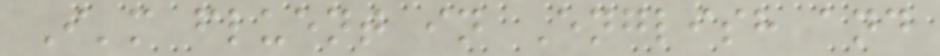I'm fluent in English and
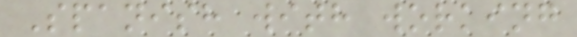Spanish with working
